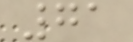71
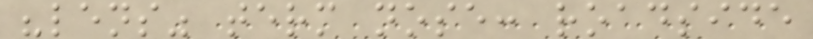"lens" term nose: roadside
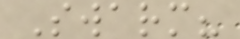Swarm?
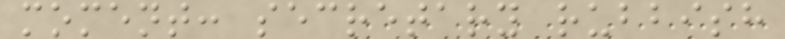moment: secretary rubbish
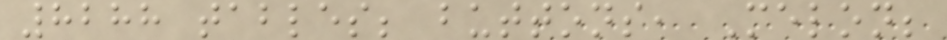8288 tables; buttons, Melon;
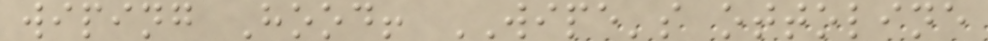wiping Hood! WIPE's ottoline
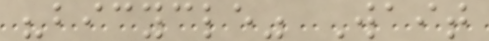"bicycle" Wait
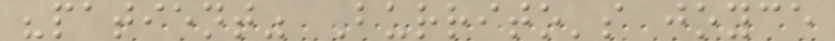"patient" Burrito's joyce
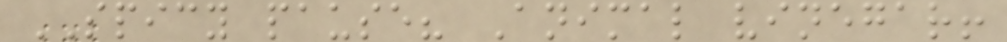SPICY pause? Animal vinegar!
